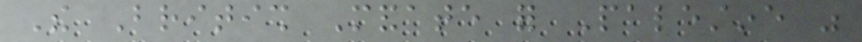The British Mandate for Palestine was
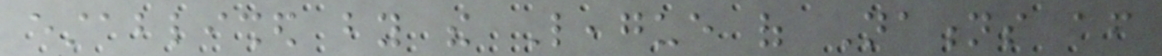established by the League of Nations after
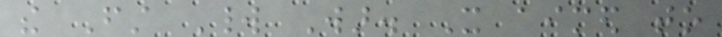the First World War. It aimed to
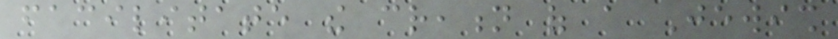facilitate the creation of a Jewish
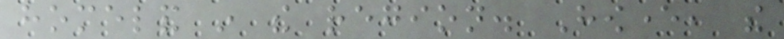homeland in the region. However, the
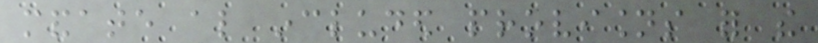mandate also included provisions for the
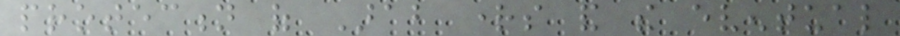protection of Arab rights and the eventual
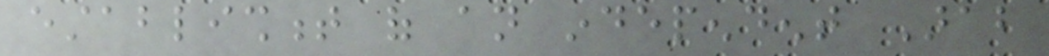establishment of an independent Arab
